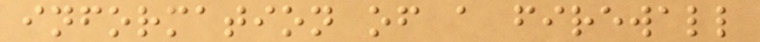information of a firewall
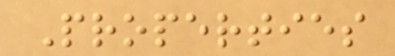Properties
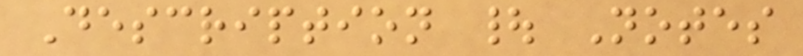Description | Notes
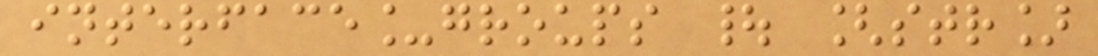interface_groups | [str]
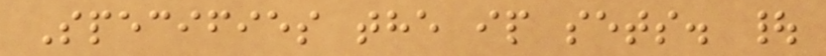Specifies the ip sets. |
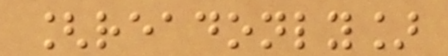[readonly]
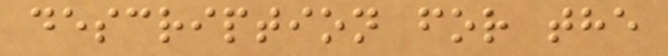description for the
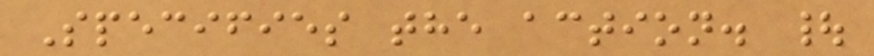Specifies the action. |
